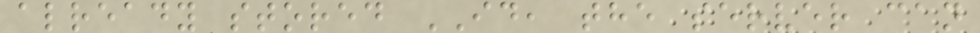already stored ID, the server can
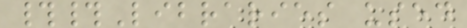##Libraries used
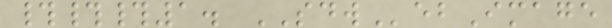###1. SDWebImage
